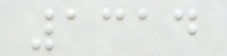1314
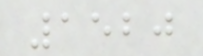1520
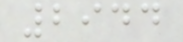2944
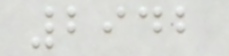2942
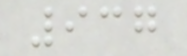937
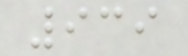939
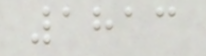1813
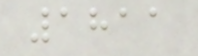1811
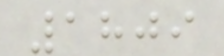1809
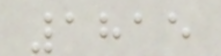1815
